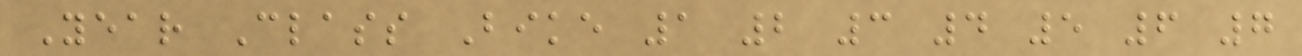Year Class Bike 1 2 3 4 5 6 7
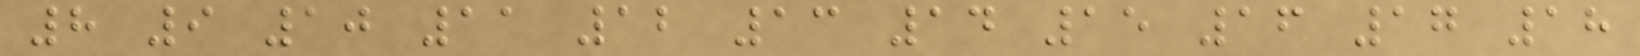8 9 10 11 12 13 14 15 16 17 18
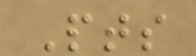Pts
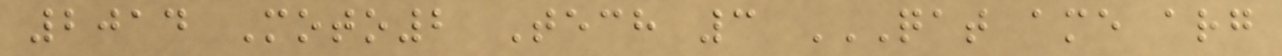2014 Moto2 Tech 3 QAT AME ARG
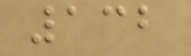132
